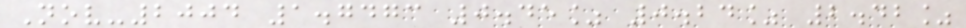Nov-2004 1.7473 0.45% 0.24% 2.42%
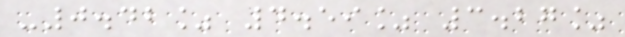-0.42% 4.59% 3.27%
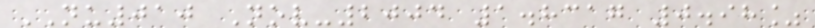NU010 Nov-2004 1.8317 0.98%
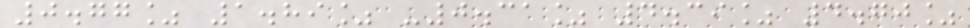0.77% 1.89% -0.31% 4.39% 4.70%
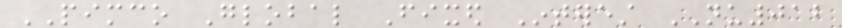PIMCO Global Fixed Interest NU012
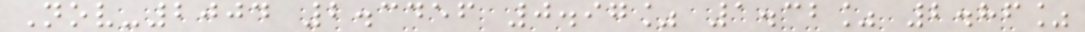Nov-2004 2.3456 0.97% 1.32% 2.86%
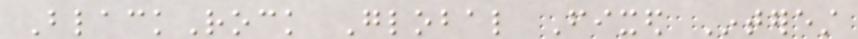BlackRock Global Fixed Interest
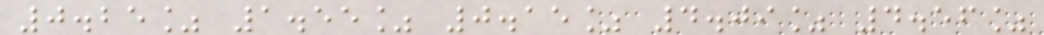0.25% 1.55% 0.15% 4.09% 4.56%
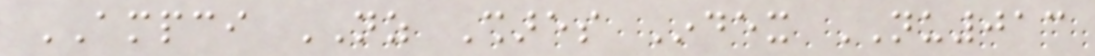AMPCI NZ Shares Index NU013
